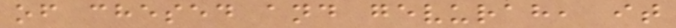of chesed and gevurah, it
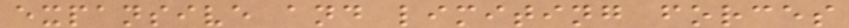expansive and limiting forces
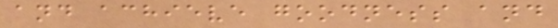and achieve goodness and
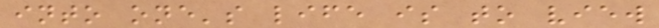into one's life is to view
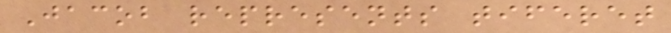Jacob represents tiferet
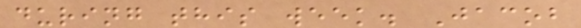during this week. Jacob
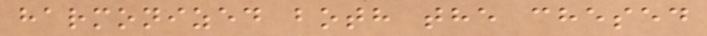harmonized both the chesed
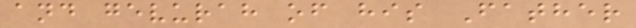and gevurah of his Father
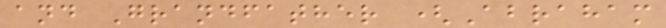and Grandfather (Abraham
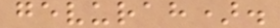gevurah).
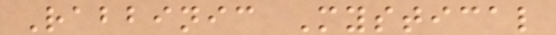Rabbinic Mystical
